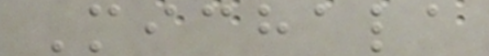Michala
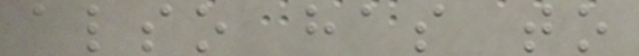also has to
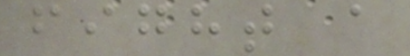fight a
